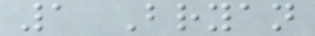1 Bryan
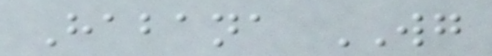Habana WG
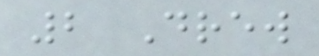2 Drew
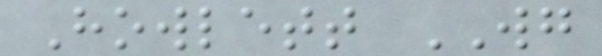Howlett WG
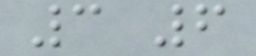3 6
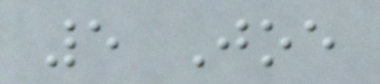5 Joe
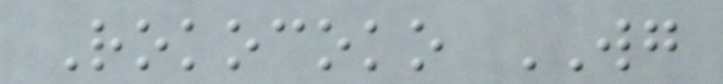Rokocoko WG
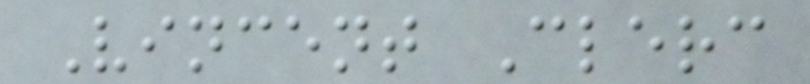Vincent Clerc
